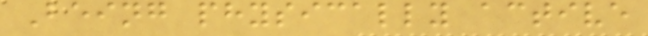Being physically active
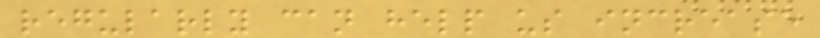regularly can help us increase
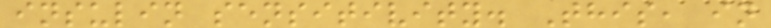insulin sensitivity. This, in
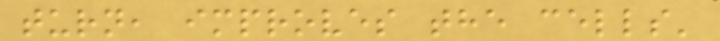turn, improves the cells'
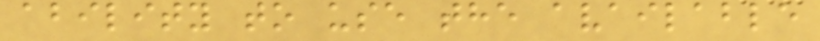ability to use the available
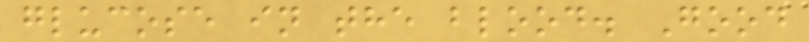glucose in the blood. Good
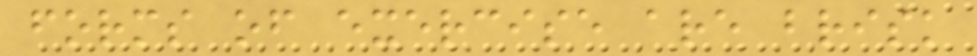forms of exercise are brisk
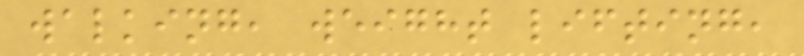walking, weight lifting,
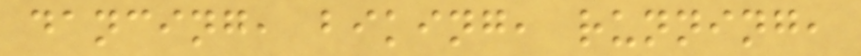dancing, biking, running,
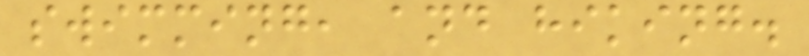swimming, and hiking.
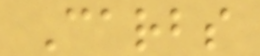Carbs
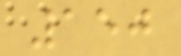150
